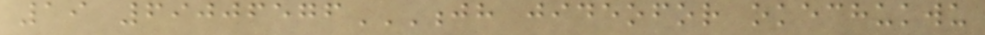19 69006576JH JIDEOFOR OKECHUKWU
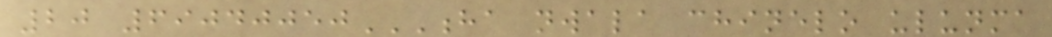20 69040050HA NWALA CHINELO ULUNMA
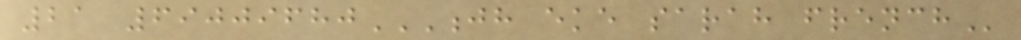21 69009680JH EKE SARAH FRENCH
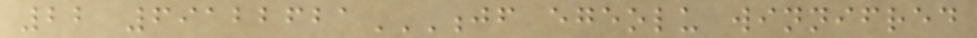22 69122621JF EGEOLU WINNIFRED
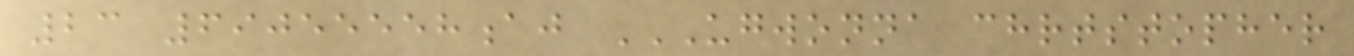23 69055558aj UGWONNA CHRTSTOPHER
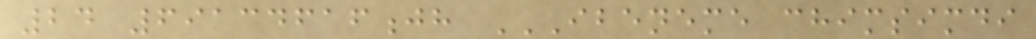24 69134616jh IBENEME CHIMSIMDI
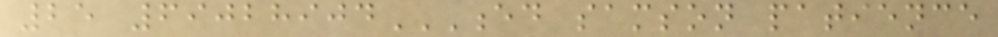25 69028904ED SAMSON PATIENCE
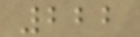222
